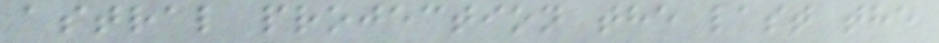astral projection the last the
